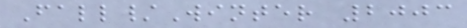Fall/Winter 2003
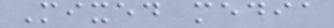Mixed media
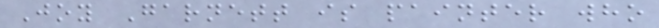Joy Garnett is painter who
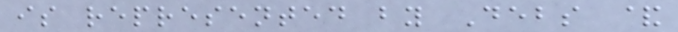is represented by Debs &
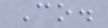Co.
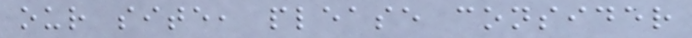our site, please consider
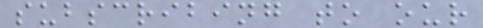subscribing to our
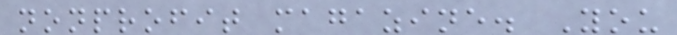nonprofit magazine. You
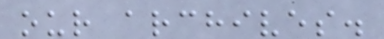our archives.
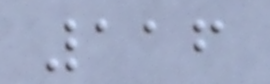116
